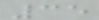35
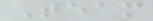Team
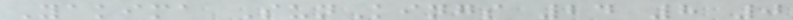Yakima SunKings 24 8 0
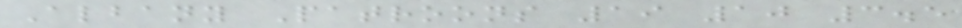Albany Patroons 19 10 3.5
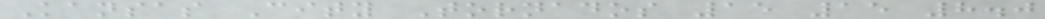Kansas City Tornados 15 15 8.0
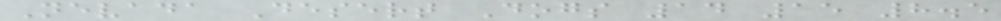Nevada Desert Dogs 14 15 8.5
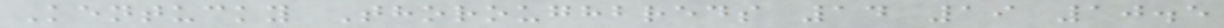Kentucky Thoroughbreds 14 19 10.5
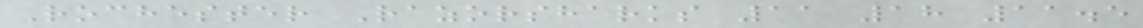Rochester Razorsharks 11 18 11.5
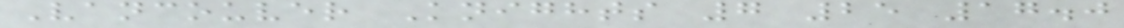Vancouver Knights 7 25 17.0
